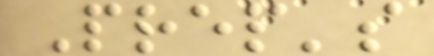Prep's
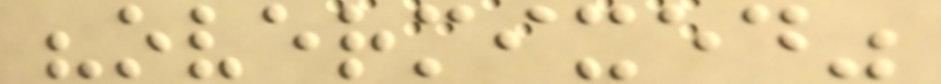"overmixed"
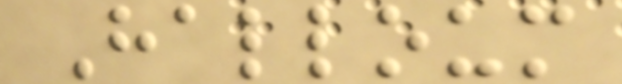Halloum
